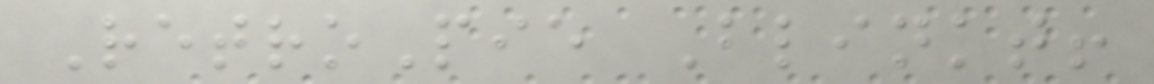RetroPie Blinkt!
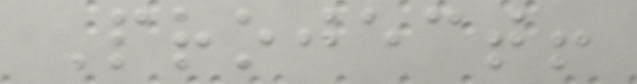Project!
